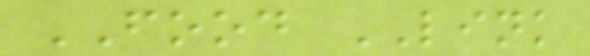FOOD LINK
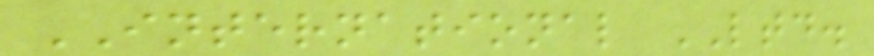INTERNATIONAL LTD.
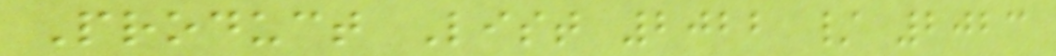Product List 2022 / 2023
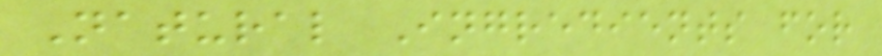Natural Ingredients for
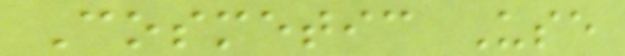Cosmetic Use
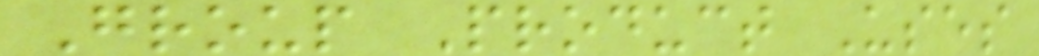Group Product Uses
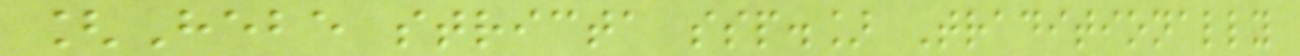[Hebe stricta ssp.] Traditionally
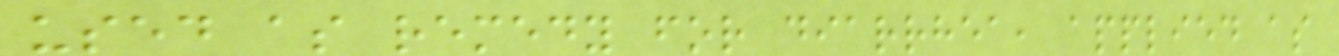used as remedy for diarrhea, applied as
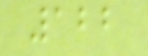122
